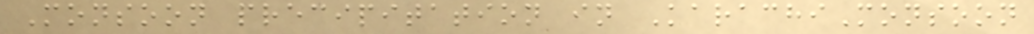Monsoon precipitation in KarachiMonsoon
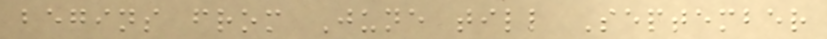begins from June till September
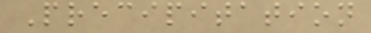Precipitation
